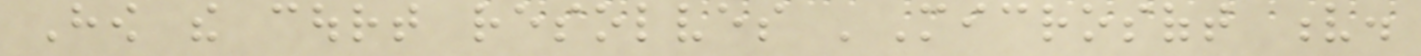How the court resolves 'Microsoft v.
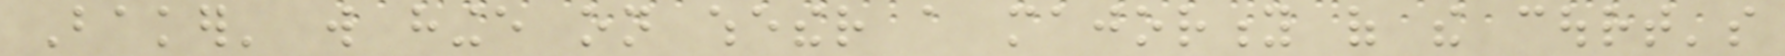Baker' will hinge on whether a majority of the court's
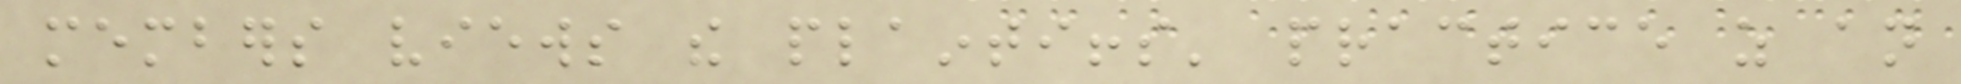members views the plaintiffs' practice as an
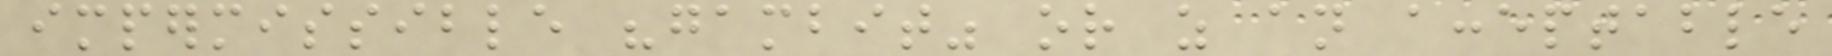impermissible "gambit" or as an acceptable
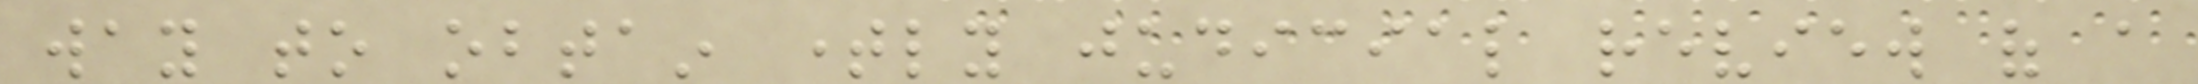way to obtain timely judicial review of a
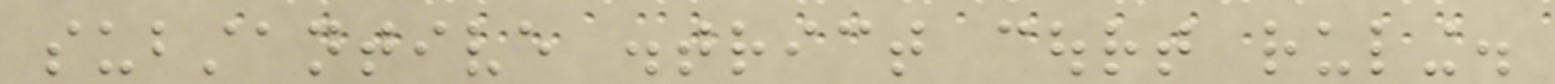substantive district court ruling.
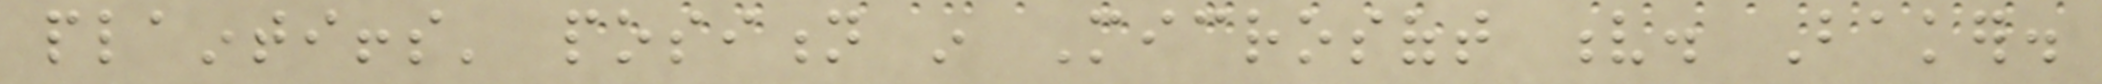plaintiffs' position in Microsoft v. Baker.
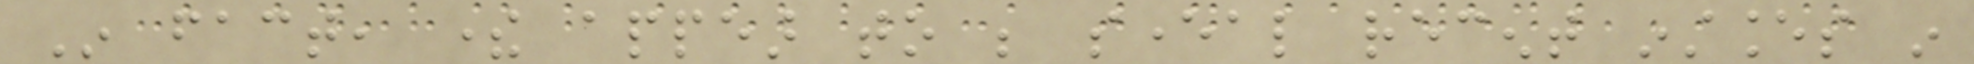In fact, there appear to be several recent instances in
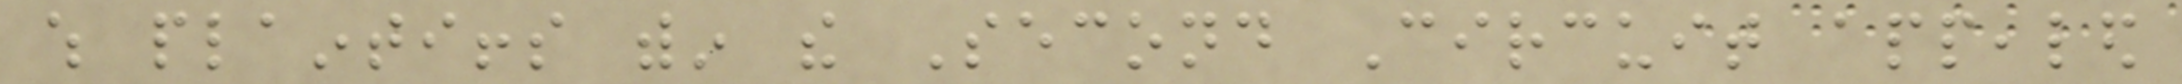which plaintiffs within the Second Circuit appealed
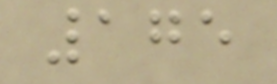175
